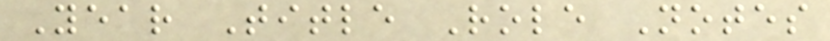Year Title Role Notes
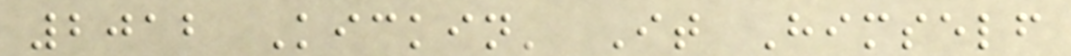2012 Kickin' It Himself
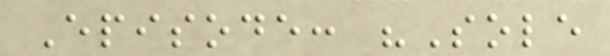Episode: "Sole
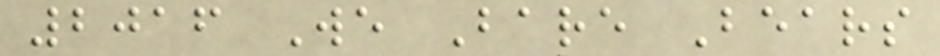2016 We Bare Bears
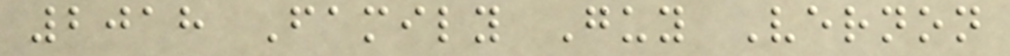2018 Family Guy Vernon
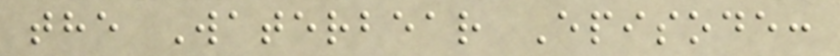the Waterbear Episode:
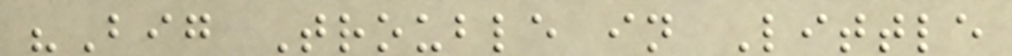"Big Trouble in Little
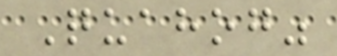Quahog"
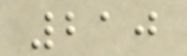210
